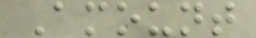Amount
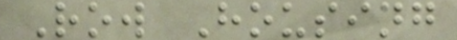Row Housing
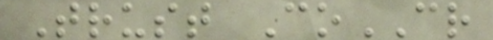Trust CoCR
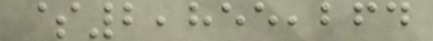$2,855,264
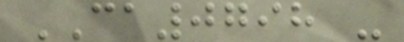CA0798 -
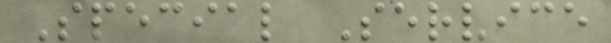Special Service
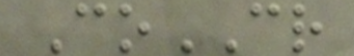CoCR
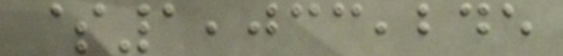$1,033,245
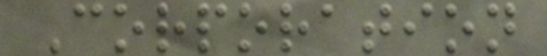Corporation
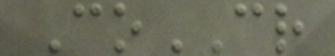CoCR
